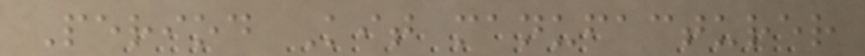Period Kit manufacturer
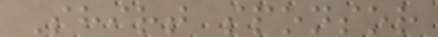Shirt sponsor
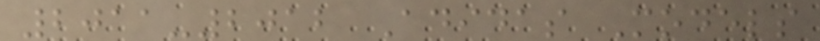2011-2012 Adidas Models
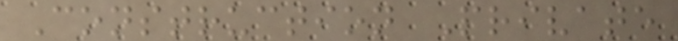Construction Private
